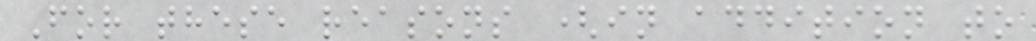For these reasons (in addition to
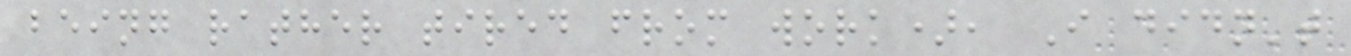being rather tired from work), I didn't
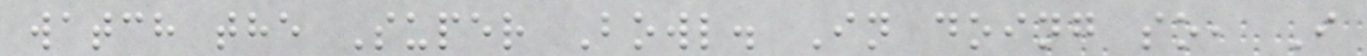watch the Super Bowl. In doing so, I
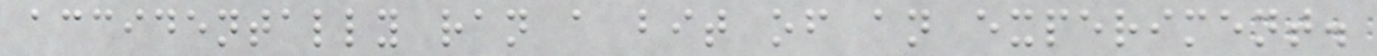accidentally ran a bit of an experiment.
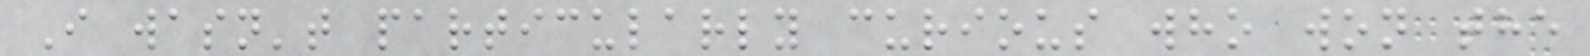I wasn't particularly curious who won the
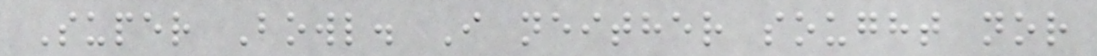Super Bowl. I neither sought nor
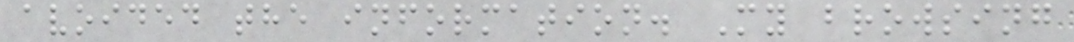avoided the information. My browsing
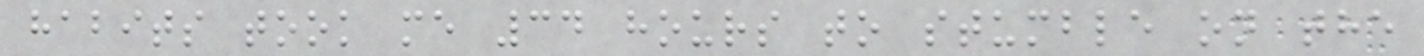habits took me 34 hours to stumble on the
